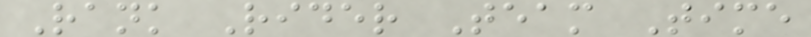Rank Rider Team Time
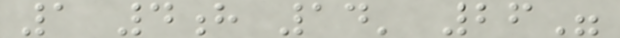1 4h 14' 26"
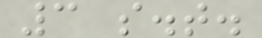3 s.t.
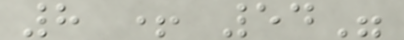8 + 54"
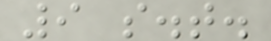9 s.t.
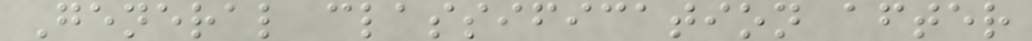General classification after
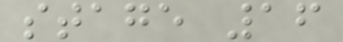stage 16
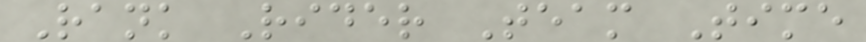Rank Rider Team Time
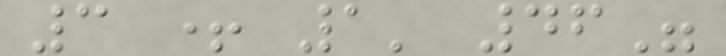3 + 1' 46"
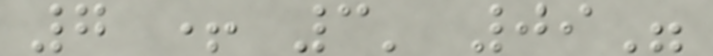7 + 3' 09"
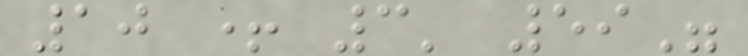10 + 3' 59"
